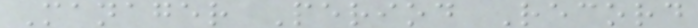Manager Period Record
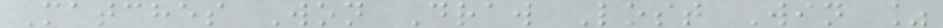Matches Won Draw Lost Win %
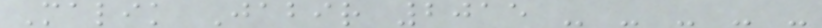Malik Jabir 2015 - - - - -
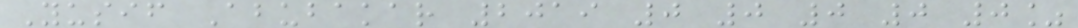Yusif Abubakar 2019 0 0 0 0 0%
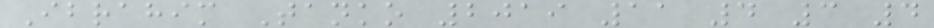Ibrahim Tanko 2019 11 4 3 4
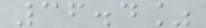36.4%
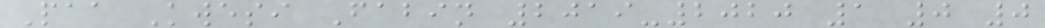Paa Kwesi Fabin 2019-2020 1 0 0
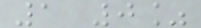1 0%
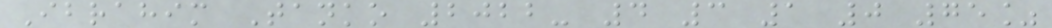Ibrahim Tanko 2022- 4 3 1 0 75%
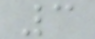3
